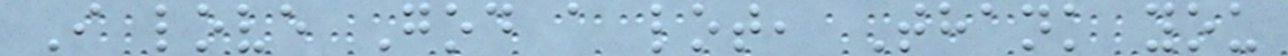I love God a lot, Thank you
